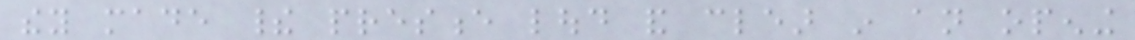they made their presence loud and clear in an opening
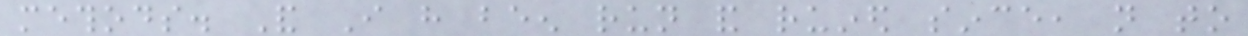methods. And I have been run and ruined since, not to
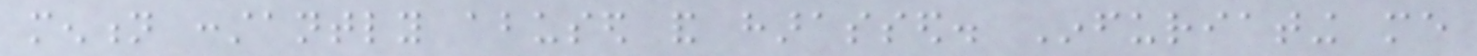mention constantly abused and harassed. Infuriating me
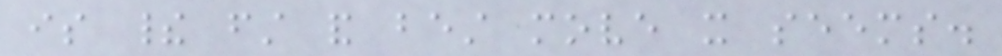is their first and best move it seems.
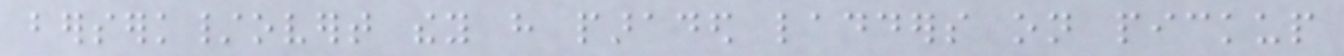berserk/overt they have paraded ladders on pickup
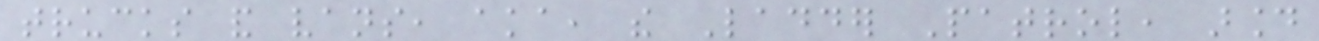trucks and vans, aka, the Ladder Patrol, around
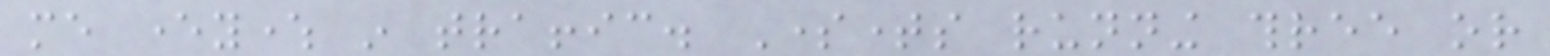me everywhere in traffic. Sometimes running three or
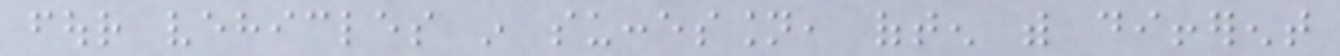four vehicles in succession, often with different
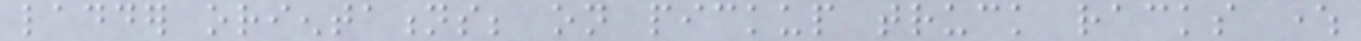ladder orientations; on pickup truck racks where
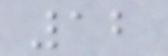12
